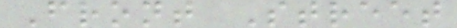Front Street
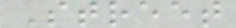Street
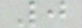0
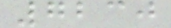7230
